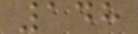148
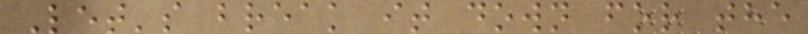Let's break it down for the
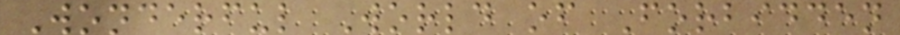Wonderful World of Forbidden
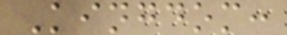Kingdom:
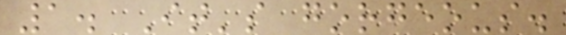1. It's gorgeous.
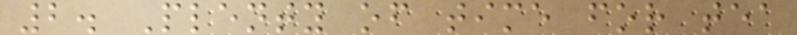2. Plenty of time for tea
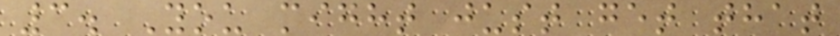3. You might just get that
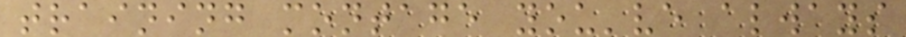training montage you've always
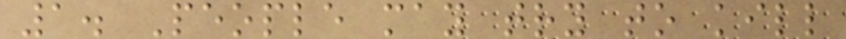1. People may try to kill
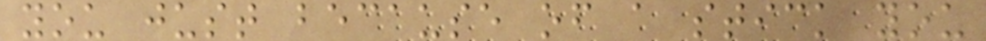you just because of a stick you
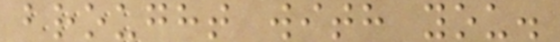brought with you.
